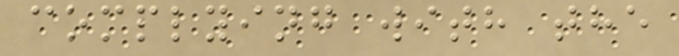complying with the
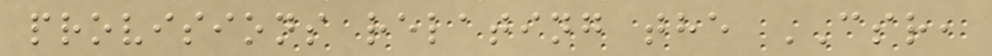provisions relating the CSR,
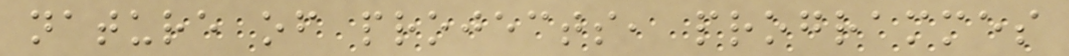nature of projects, programmes
